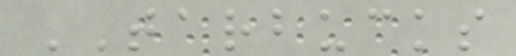TARBUCKS
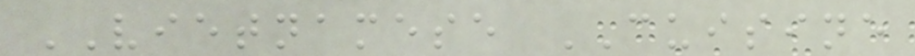VIETNAMESE CUISINE
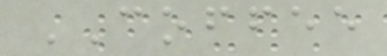COFFEE
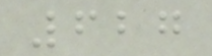627
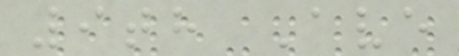9th Ave
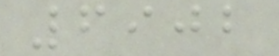6902
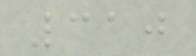310
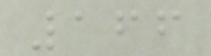166
